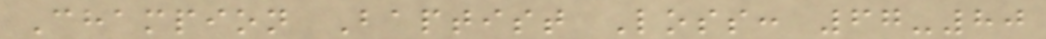Champion Baptist Loss: 67-80
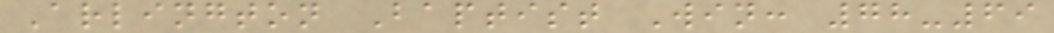Arlington Baptist Win: 78-69
